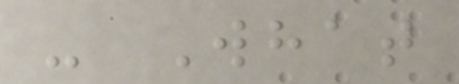- What
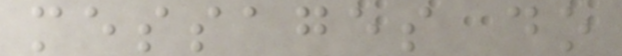messages do
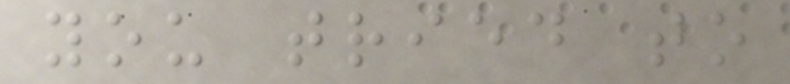you tried to
